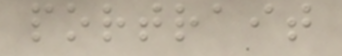portrait
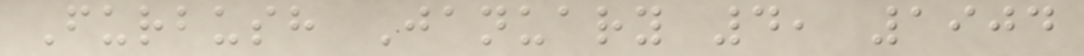Furbush January 4, 1904
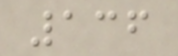136
